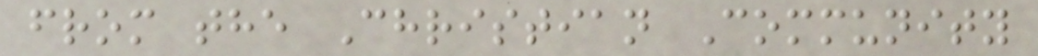from the Christian Community
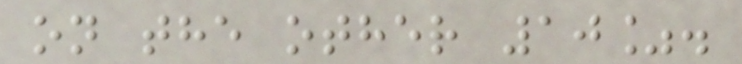on the other 10%.
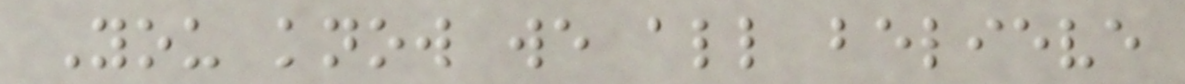You know we all believe
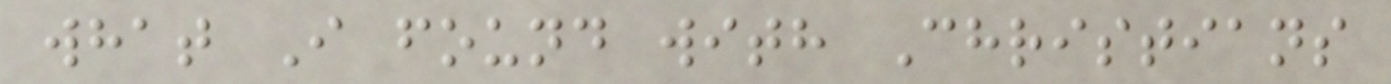what I found with Christians
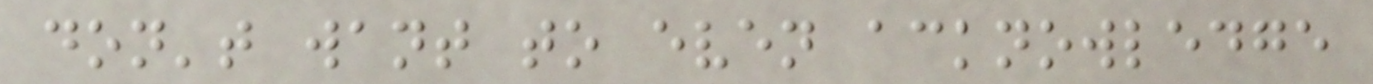don't want to even acknowledge
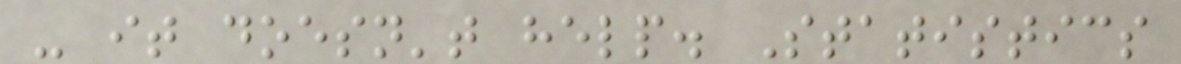- it doesn't help. Statistics
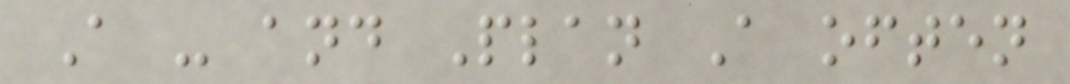A - and Plan A often
